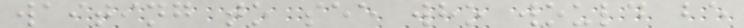waiting to see who would be
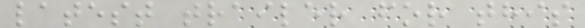latest trailer for this
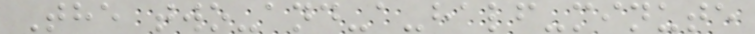The two-and-a-half-minute
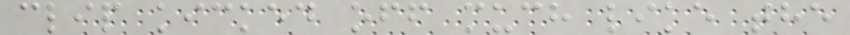clip kicked off much like the
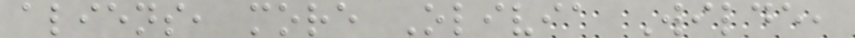aliens, more Olivia Wilde,
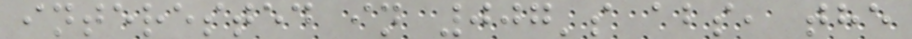interested in 007's abs, the
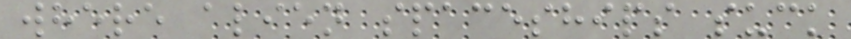where alien spaceships suck
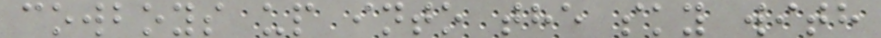cowboys up into the sky with
